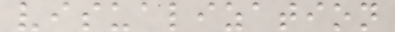visualization
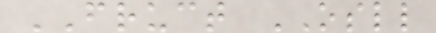FRUCT OSLL
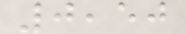0,50
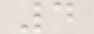4
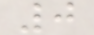0
